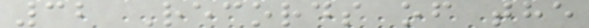32 Records of the
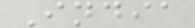India
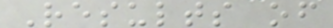Results of
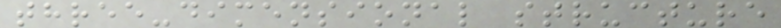three-dimensional structure
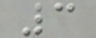3
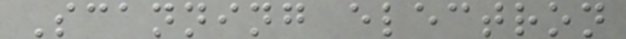Scanning electron
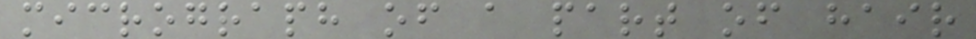micrograph of a part of hair
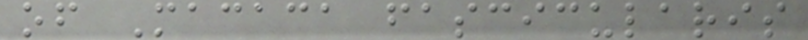of Macaca fascicularis
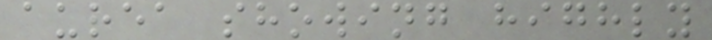aurea showing highly
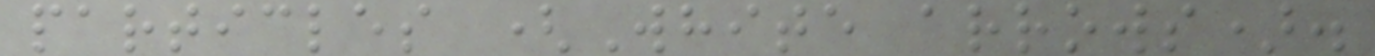particles (White arrows).
